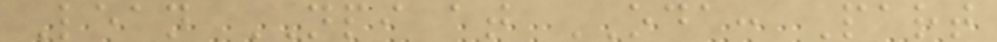Lean NPI at ODA: Part
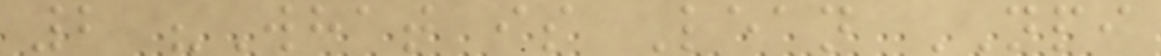2 "What is Lean NPI
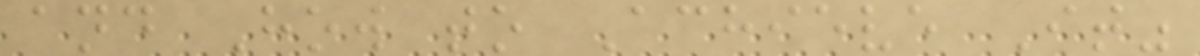and How to Achieve It"
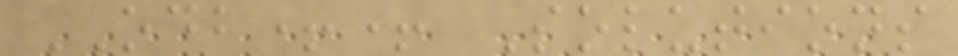ODB++ Solutions
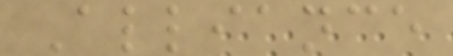Alliance
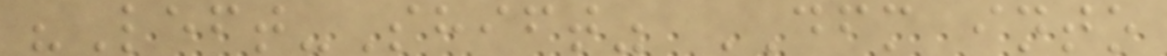"Left-Shift" DFM into
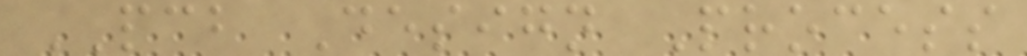PCB Design Process
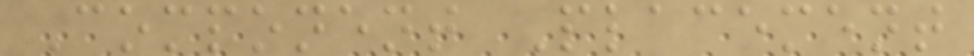Component Placement
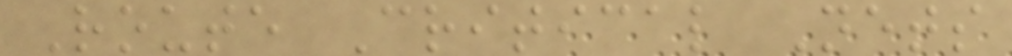Route Critical Nets
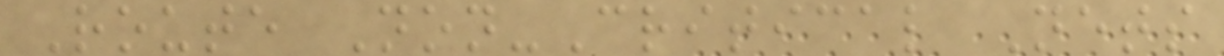Route Non-Critical Nets
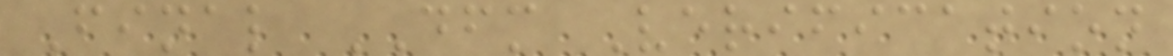Final DFM Verification
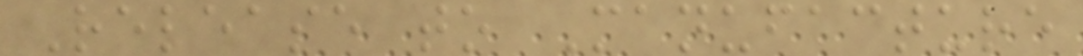Release to Manufacture
